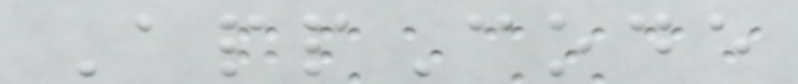AppCode
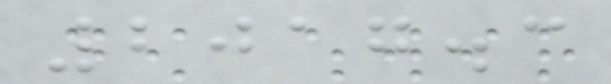2017.3
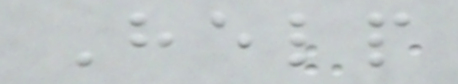Help
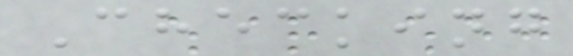Checking
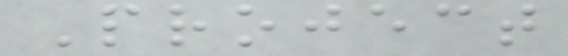Project
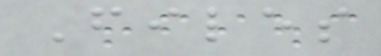Files
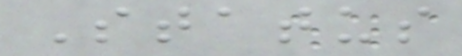Status
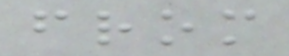from
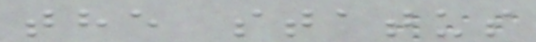the status
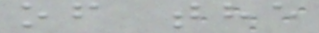of the
